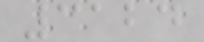3124
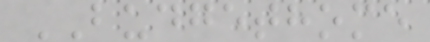BUDGETHOME
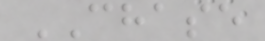CHASE
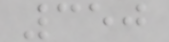350
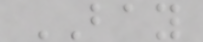BAY
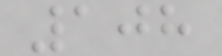108
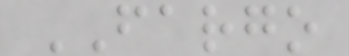FARGO
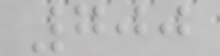700
